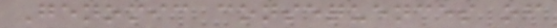Genomic consequences of
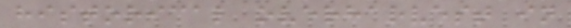historical overharvest in
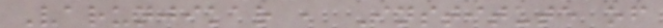Varunjikar , Institute of
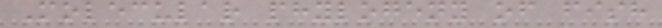Molecular phylogeny of fish
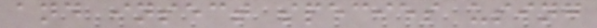and insect species using
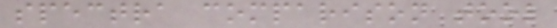spectra comparison tool
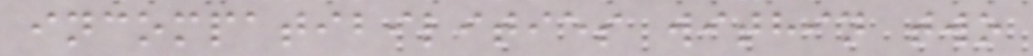incompatibilities within two
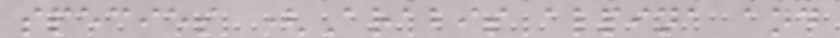species (Arabis alpina and
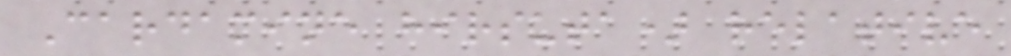Cardamine hirsuta) relative
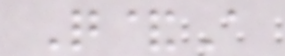Q&A
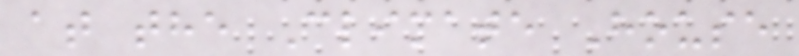at the Climate House
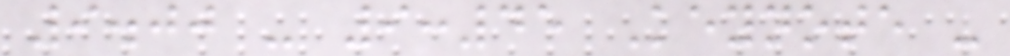9.00 - 9:45 Keynote -
